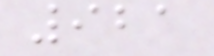921
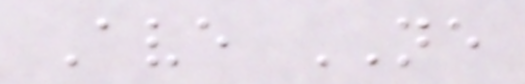Ave NE
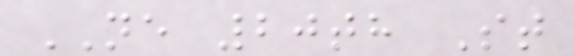NE 20th St
